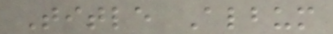Title Album
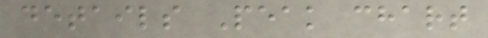details Peak chart
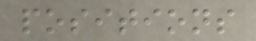positions
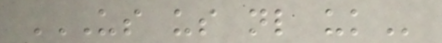US US NL UK
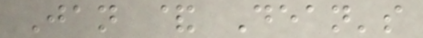Jan & Dean's
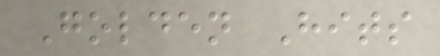Golden Hits
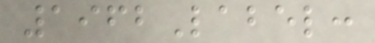1962Label:
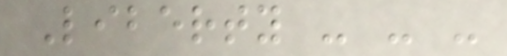Liberty - - -
